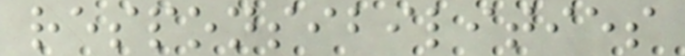responsibilities
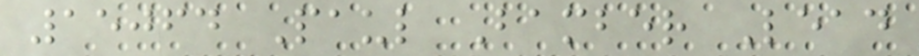15064 Paul Bamber Lead
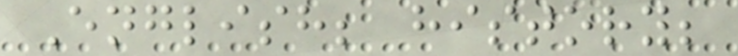English; history;
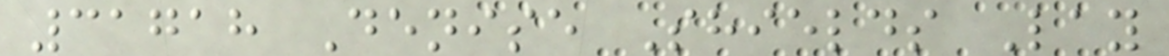31718 Denise Shields Lay
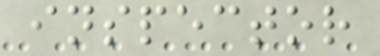inspector
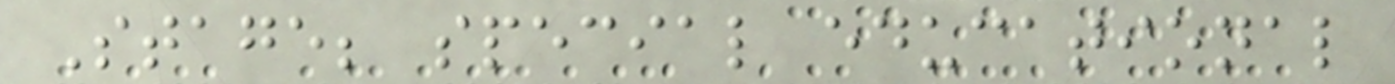Stage; special educational
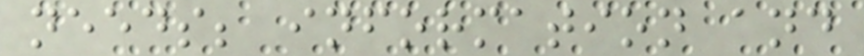needs; information and
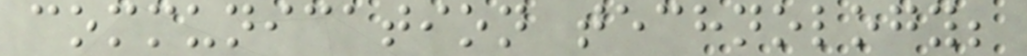communication technology;
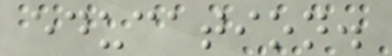education.
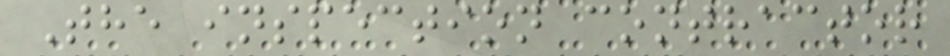The inspection contractor
